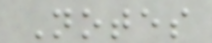Notes
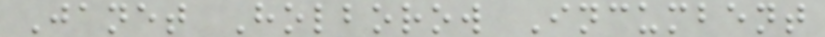Janet Holborow Incumbent
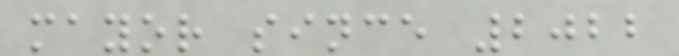mayor since 2022
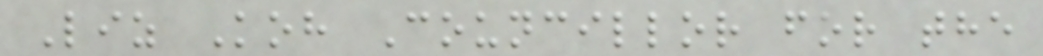Liz Koh Councillor for the
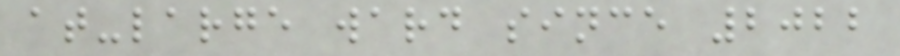at-large ward since 2022
